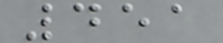451
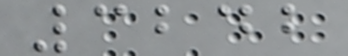3242
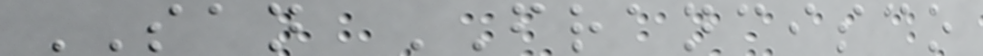SAN FRANCISCO
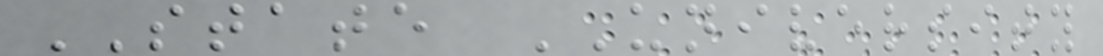STATE UNIVERSITY
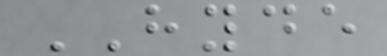HYDE
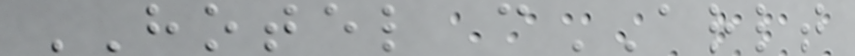HOTEL cARLT
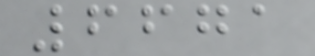6671
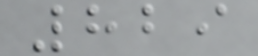829
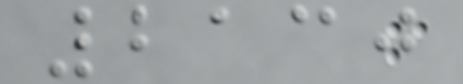2130
